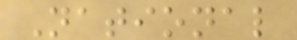National
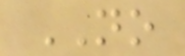NO
